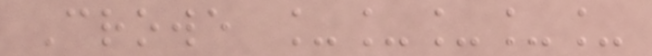Crowe _____
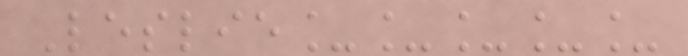Leslie_____
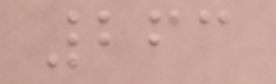263
